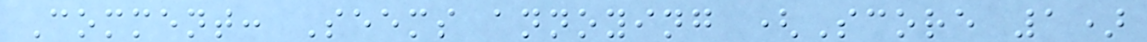Comment: Seems annoying (Score 1)
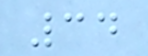34
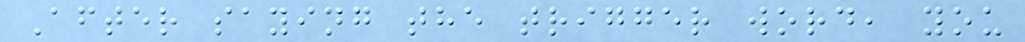After saying the trigger word, you
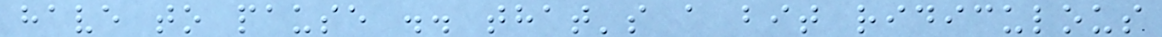have to pause .. that's a bit ridiculous
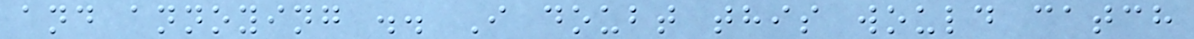and annoying .. I doubt this would catch
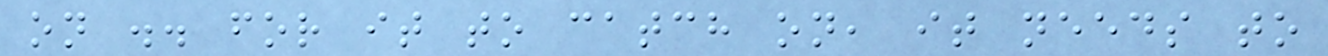on .. for it to catch on, it needs to
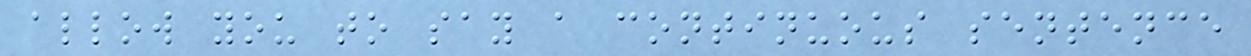allow you to say a continuous sentence
